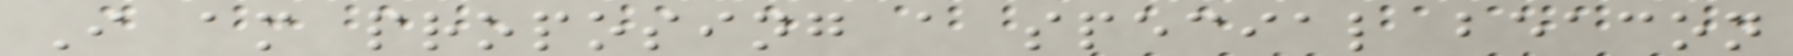I am proposing a special beacon
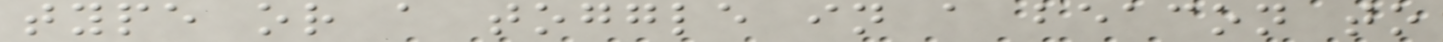type or a toggle in a beacon to
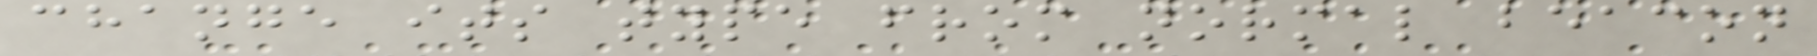change its type from normal beacon
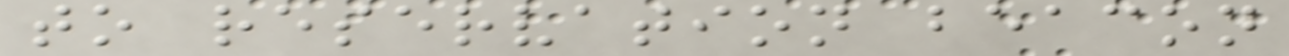to reservation beacon
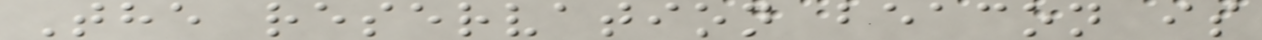The reservation beacon is
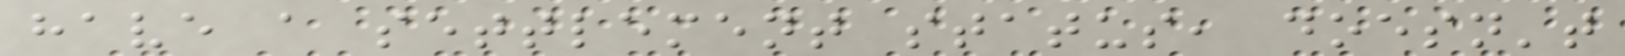have a settlement status, doesn't
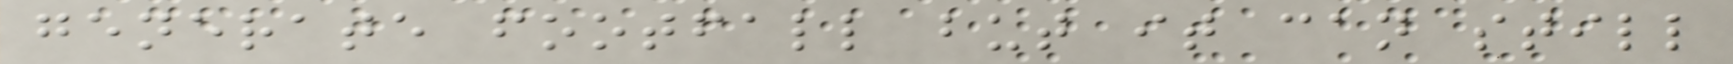generate footfall but it can still
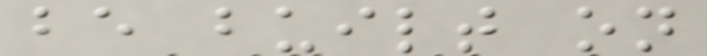be built on
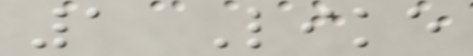1 Like
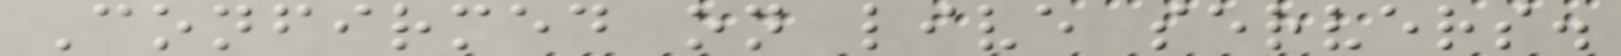Confirmed on live servers.
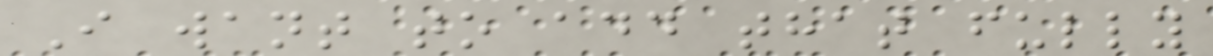I want to add that fully
